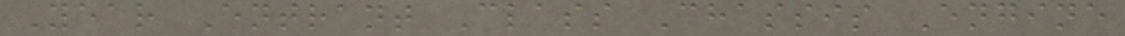Year Entrant Class Chassis Engine
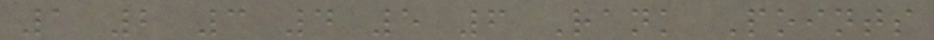1 2 3 4 5 6 Rank Points
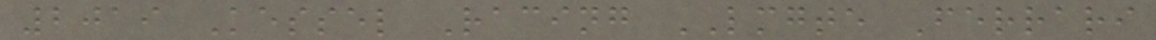2019 Kessel Racing LMGTE Ferrari
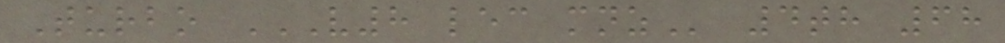Turbo V8 LEC MNZ 4th 68
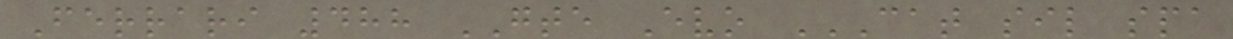Ferrari 488 GTE Evo CAT SIL SPA
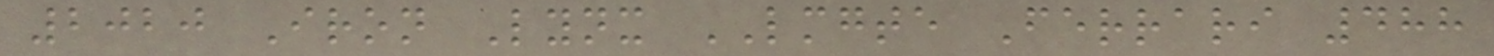2020 Iron Lynx LMGTE Ferrari 488
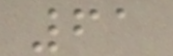61
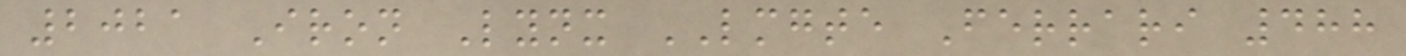2021 Iron Lynx LMGTE Ferrari 488
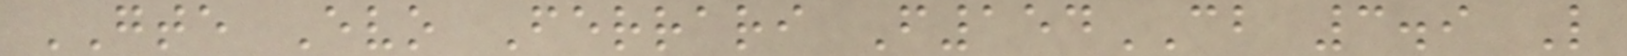GTE Evo Ferrari F154CB 3.9 L
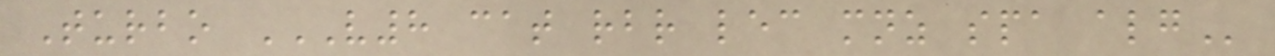Turbo V8 CAT RBR LEC MNZ SPA ALG
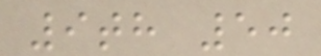9th 50
